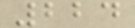224
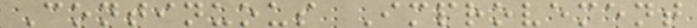Continuous Improvement
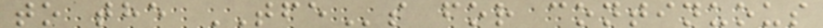to the TFEs for continuous
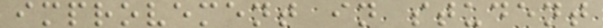improvement in student
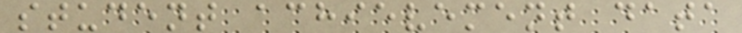student achievement data
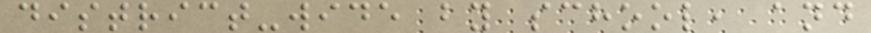district-wide by school, and
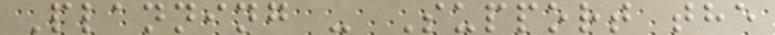Planning - Support the
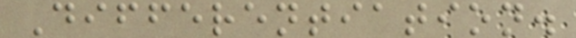Differentiation.
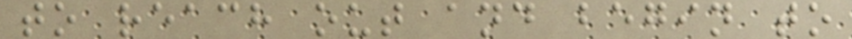to reach out and begin to
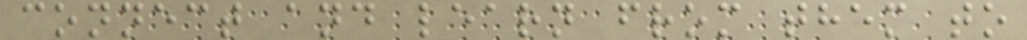connect and learn from them to
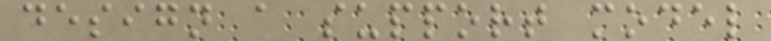design a support model
